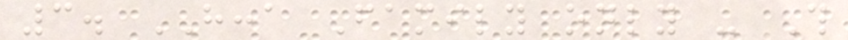3. HCCA Family only - This
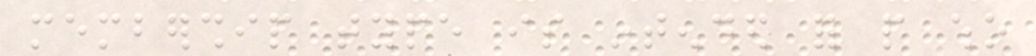membership type is intended for people who
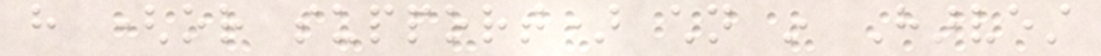have (or support) children in Harvest
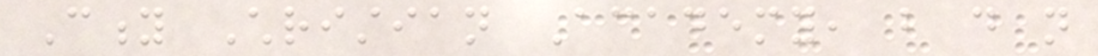City Christian Academy, but do not
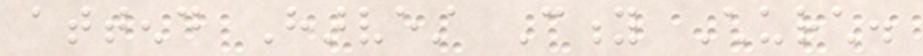attend Harvest City Church.
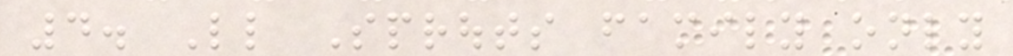4. Little Sprouts family only
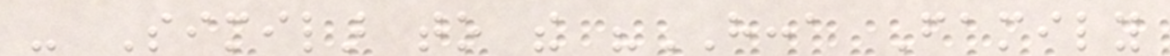- Similar to the "HCCA Family
